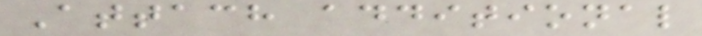Attach additional
